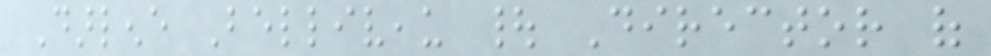Darlene Belliveau | Director of
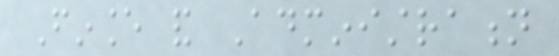Finance and Administration
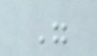"
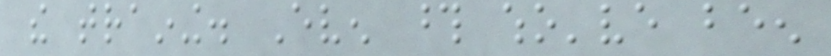the training. Even those who've been
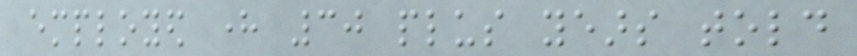employed here 30 plus years told
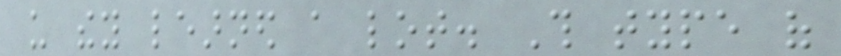us they learned a lot. This type of
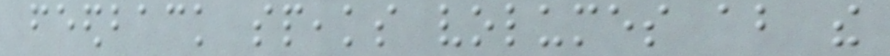feedback speaks volumes about the
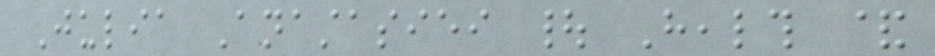Julia Anastasiei | Health &
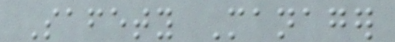Safety Manager
